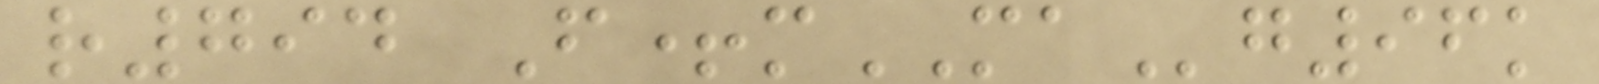r794 F+mMAg96k
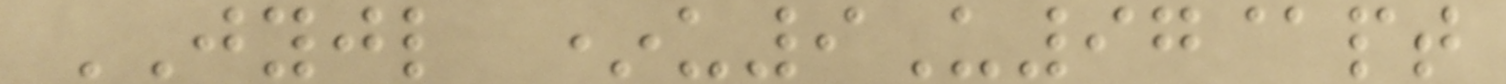JYJL *u9U97@pt
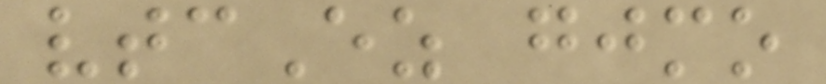vtcEz gjmo
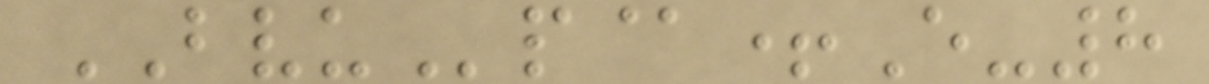BVUp@+E-8
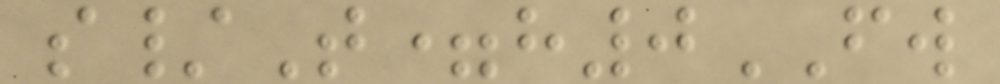s/T=h0FW
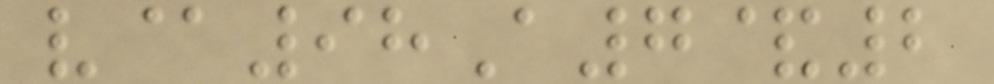v@98A7&2
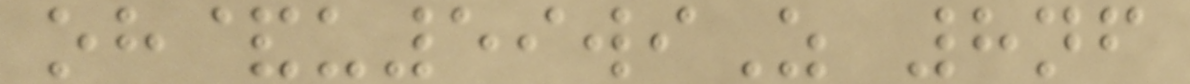oh&u59wiZ 8nf
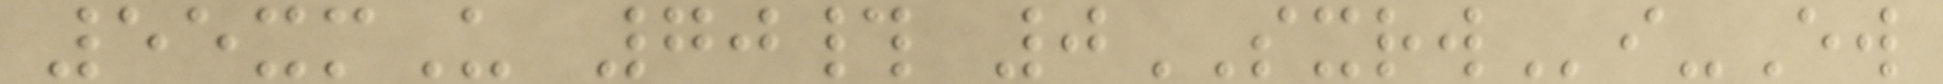55xmU 70# 0SXRWi-Ew
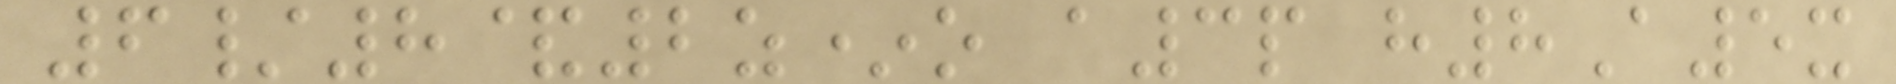6/8&2z*o a3p h8A5x
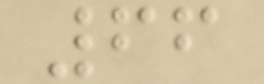66
